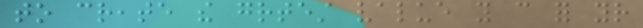to create the greatest value you can for your
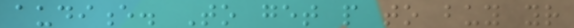audience. To get people to buy your
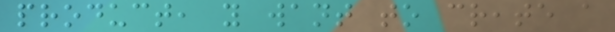product, you want to create a
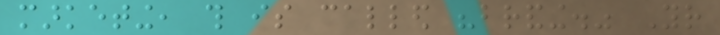marketing, this is called "branding." Your
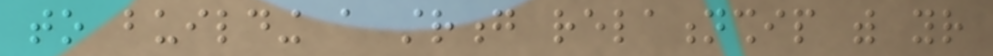to building a strong relationship with your
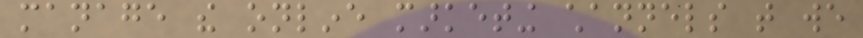manage the online marketing channels that we
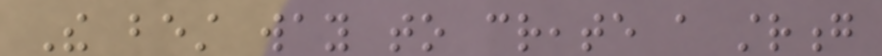The best way to create a strong
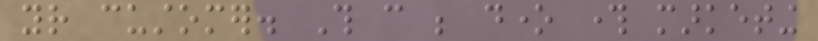your customer. This can be done through marketing
